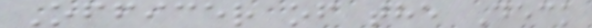Officer of the Deck
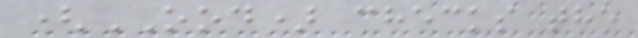(OOD) checks the
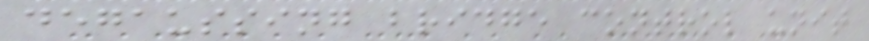degaussing bridge control unit
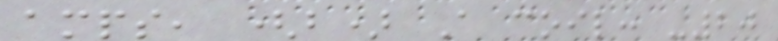amps, (b) A coil: -20
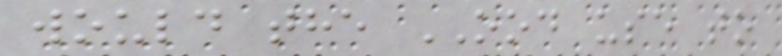would the OOD use to
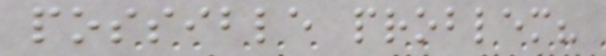possible problem?
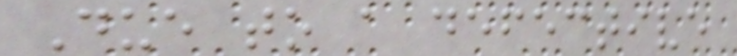Due to a defective
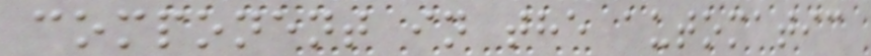component in the automatic
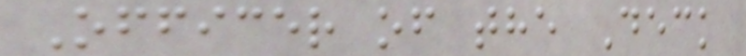Officer of the Deck
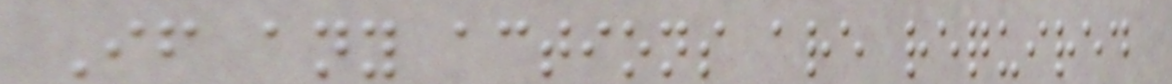If any actions are required
